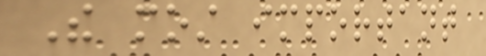The most important
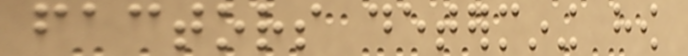factors determining how
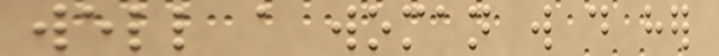well a woman will do her
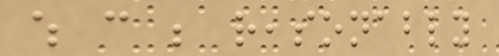which can be reasonably
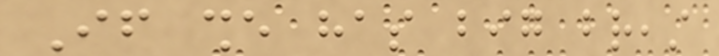If she has big breast
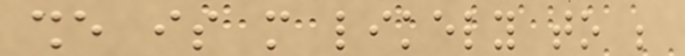she is more likely to be
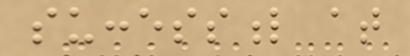successful at
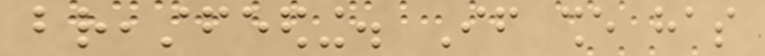breastfeeding. If she has
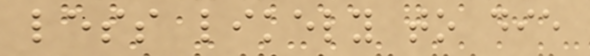less likely to die
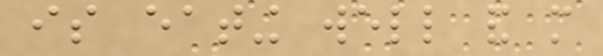is eating well and more
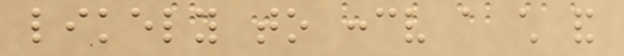likely to conceive a child and
